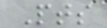Pts
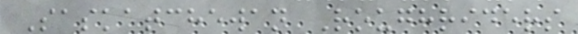Saskatchewan Roughriders
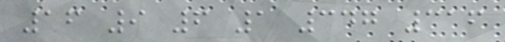16 9 6 1 347 316
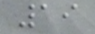19
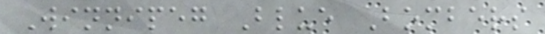Winnipeg Blue Bombers
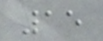15
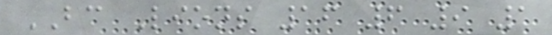BC Lions 16 6 9 1
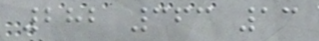282 363 13
